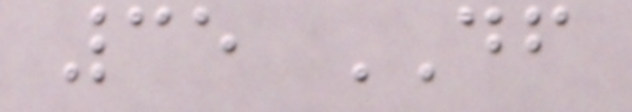35 DF
